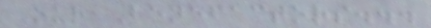Our Benefactors...
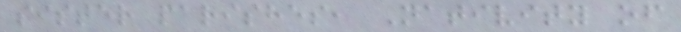sister parishes, Nativity of
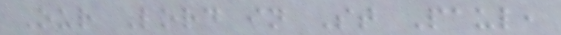Our Lord in St Paul,
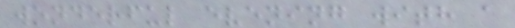wonderful evening with a
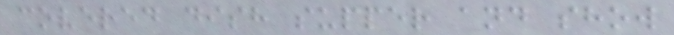covered dish supper and show
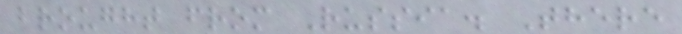brought from Russia. There
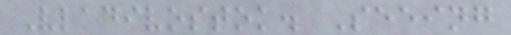Vladivostok. Seeing
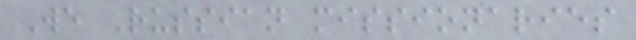We Russian missionaries
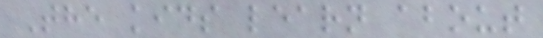The kids learn about
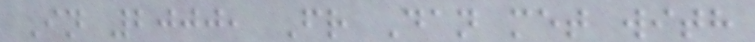In 2000, Fr Dan met with
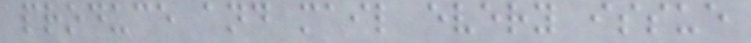produce and mail every issue
